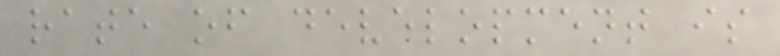rate of development is
